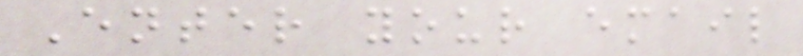Enter your email
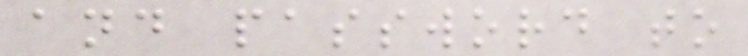and password to
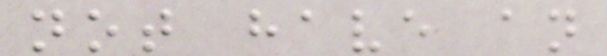not have an
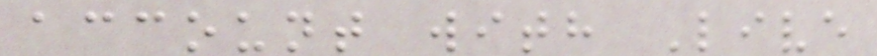account with Live
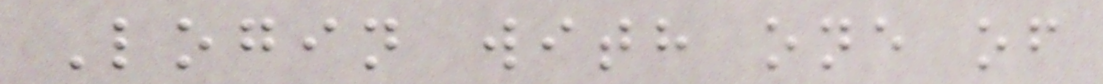Login with one of
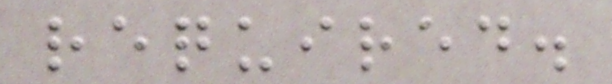required.
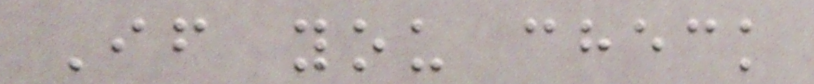If you check
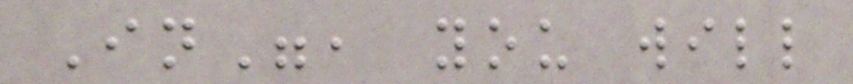In", you will
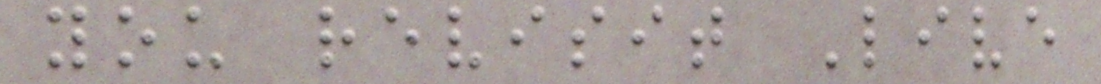you revisit Live
